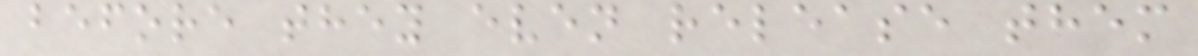before they even release them
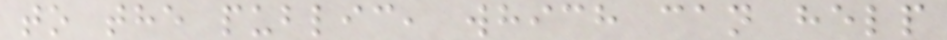to the public, which can help
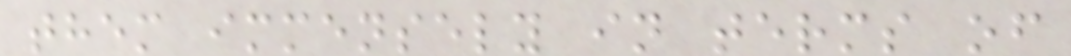them immensely in terms of
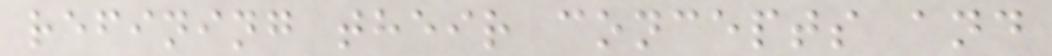refining their concepts and
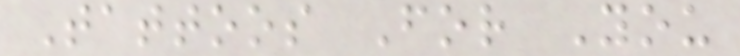Tattoos For You
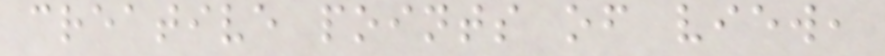creative points of view,
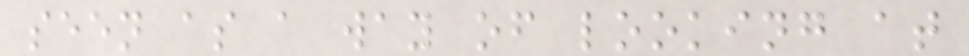seen as a way of looking at
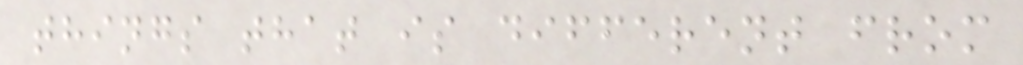things that is different from
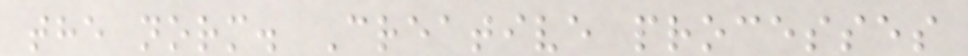the norm. Creative processes
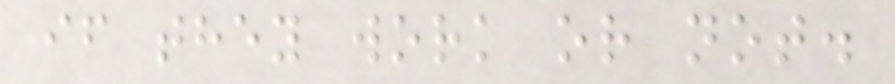if they work or not.
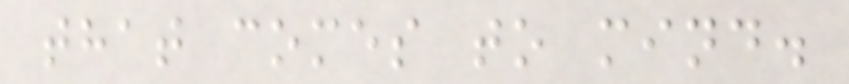that comes to mind.
